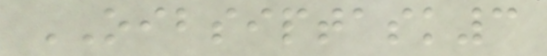OIBSIPTASK3
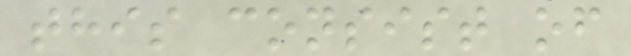this consist of
